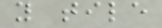y tile
